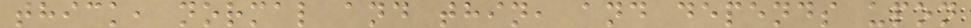thick, normal and thin, and depends upon
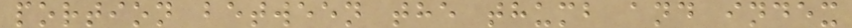portion between the thumb and index
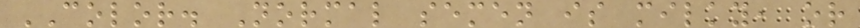COLOR. Normal semen is milky, or
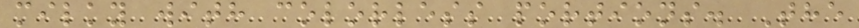milky with colorless portions. The
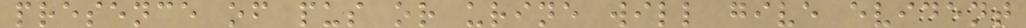presence of pus or urine will give evident
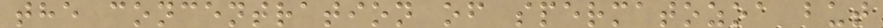the concentration of spermatozoa but
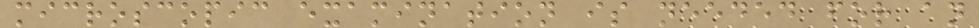microscopic examination is needed for an
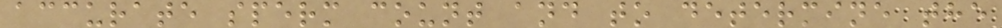accurate sperm count and to determine the
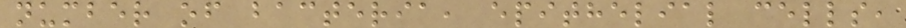number of bacteria, epithelial cells,
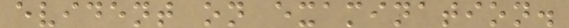evident on examination.
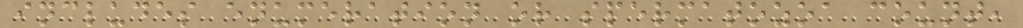includes enumeration or spermatozoa count,
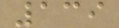139
